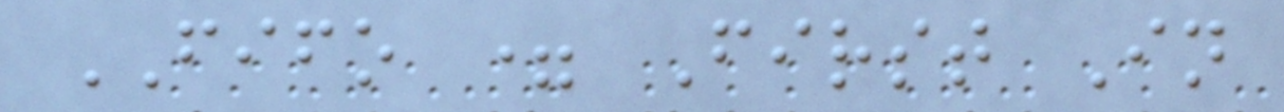FIFO = First In
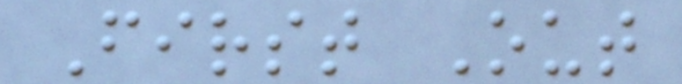First Out
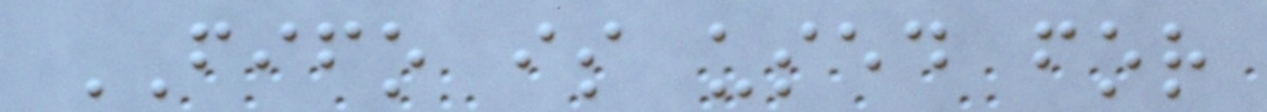FIFO is used for
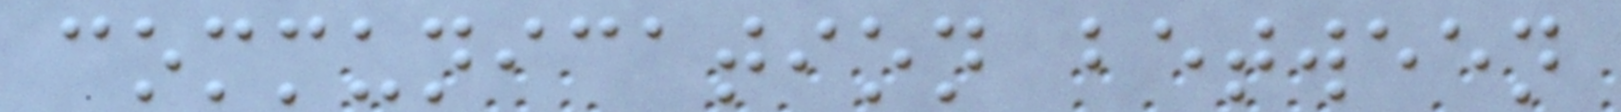communication between
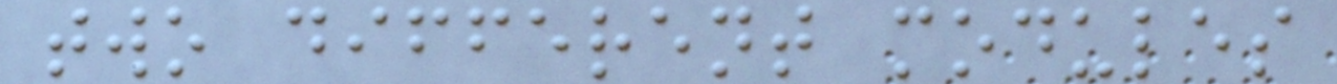two different modules
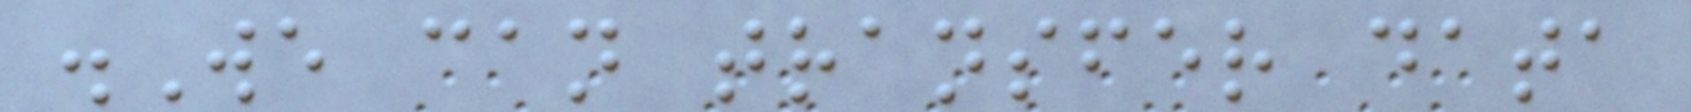.We can transfer data
